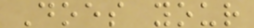Does your
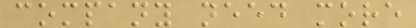company need more
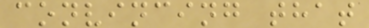convincing that
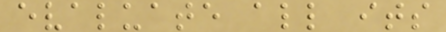evaluate all its
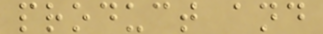product and
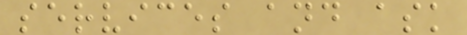services and ask
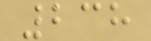238
